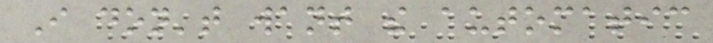I don't want the automatic
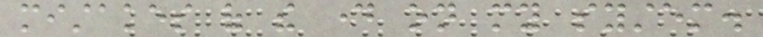mistakes of the day on my system.
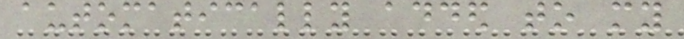automatically added to my
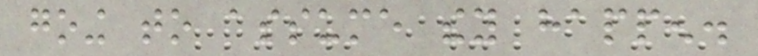going to assume they happen.
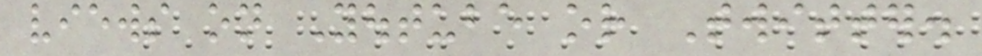views on Youtube or Twitter.
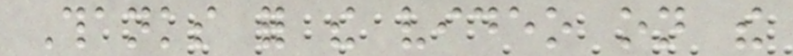Thanks for the video on the
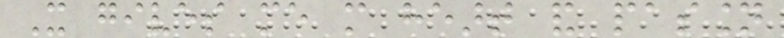It gives me more heart and passion
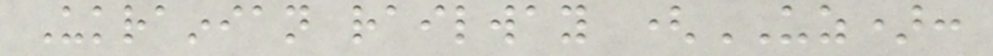Ukrainian railway (UZ):
